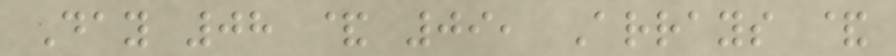Day 08 & 09, Arrays &
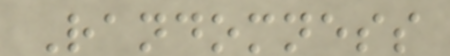Randomness
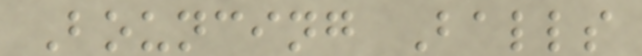Bouncing Balls
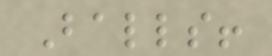Balls!
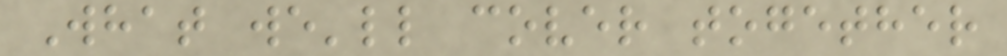What we'll cover together
